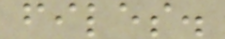files.
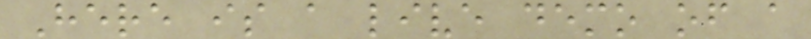Here is a live demo of a
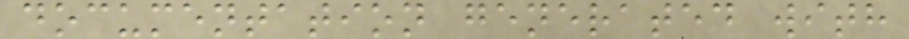documentation generated with
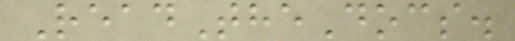ReadTheDocs.
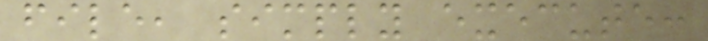file, simply execute:
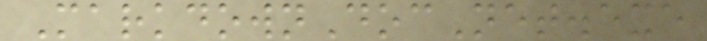MarkdownDocNet.exe
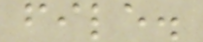file.
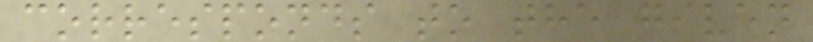corresponds to the given
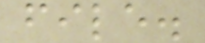file.
